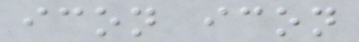icon icon
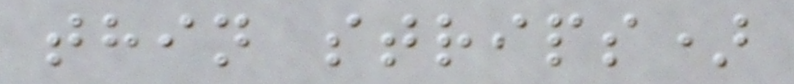thin strips)
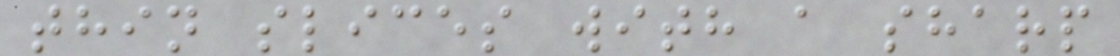thin slices with a sharp
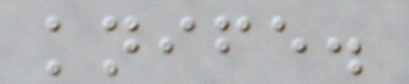knife.
